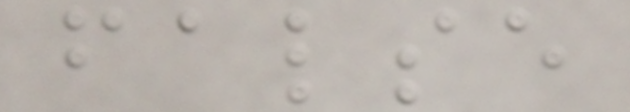false
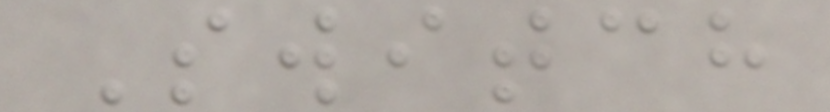Switch
